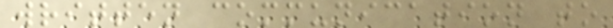written communication to
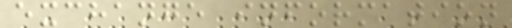exchange information
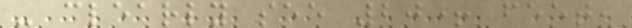- clearly see 20+ feet,
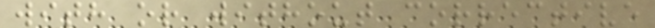with or without corrective
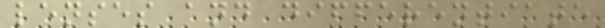lenses and differentiate
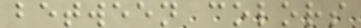between colors
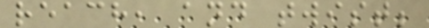reach, and twist;
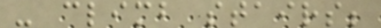- climb stairs;
